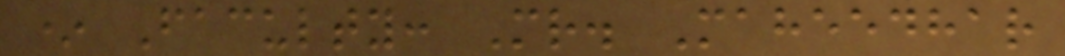* Faculty: Mr. Maheedhar
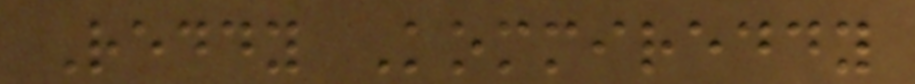Reddy Kommireddy
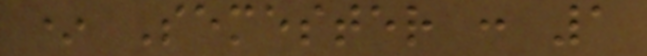* Semester : 1
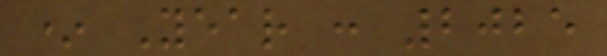* Year : 2025
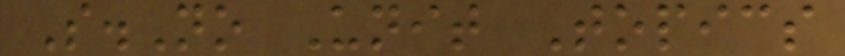S.No Unit Topics
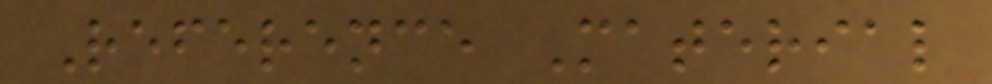Reference Material
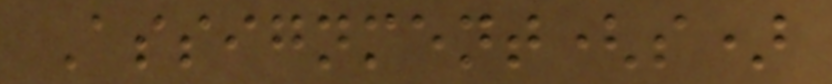Assignment(s)
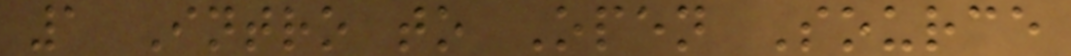1 Intro to Open Source
